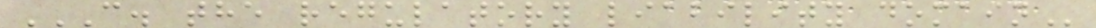C. THE REGULATORY LIABILITY DOMAIN
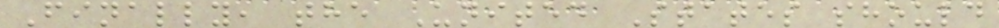Finally, the United States should
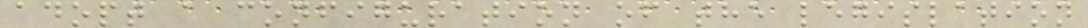adopt a configuration of the legislation
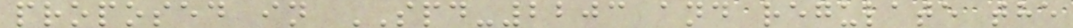proposed in SPD-2203 and regulate the
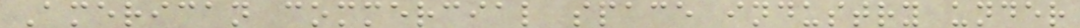American commercial space industry under
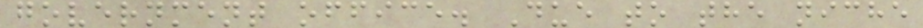government office. Due to the niche
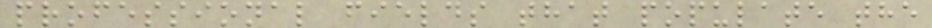professional fields that populate the
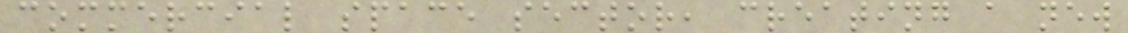commercial space sector, creating a new
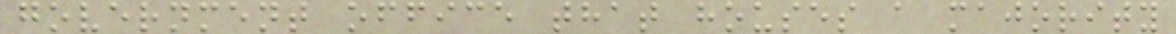government office that houses a majority
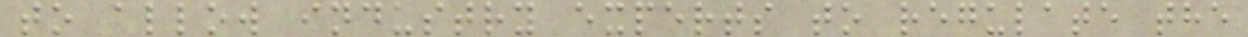to allow industry experts to regulate the
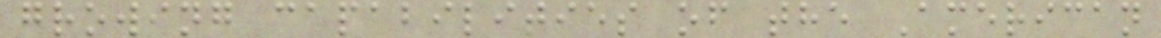growing capabilities of the American
